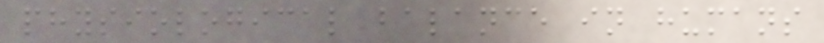physiological balance in humans
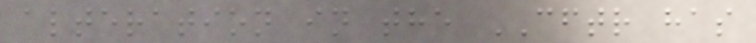alteration in the CFTR has
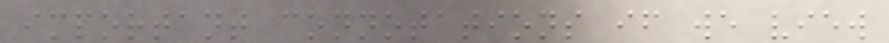important connotations if we view
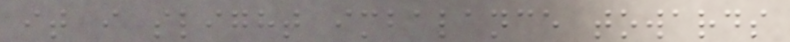it i slight imbalance towards
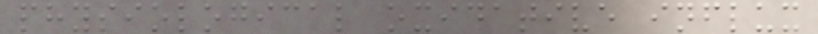physiological oxidative influx
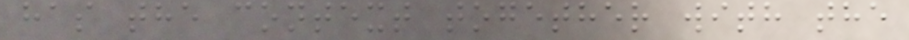has the context together with the
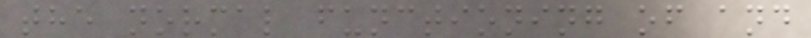the normal functioning of and
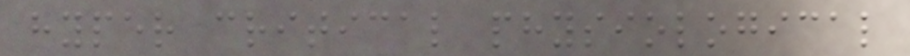hyper critical physiological
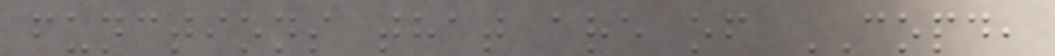functions that are of COPD,
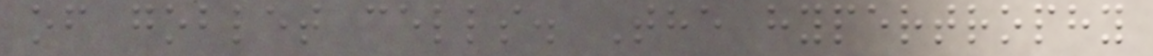of goblet cells. The hypertrophy
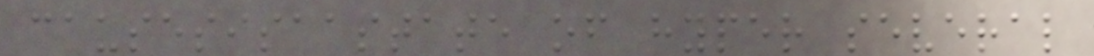causesisaastate of hyper several
